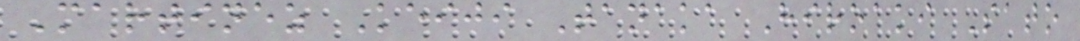Martinez Keiji Tanaka Hiroaki Sato
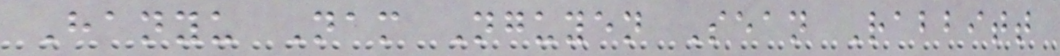Hanyu Nam Nguyen Sean Rabbitt
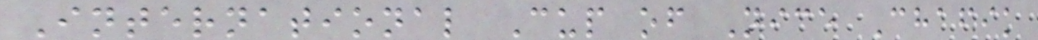International Cup of Nice Chafik
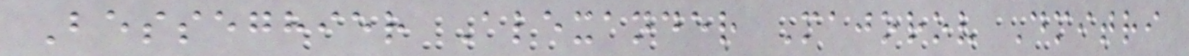Besseghier Alexander Majorov Dmitri
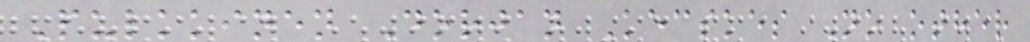Pulkkinen Dorjan Kecskes No other
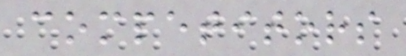competitors
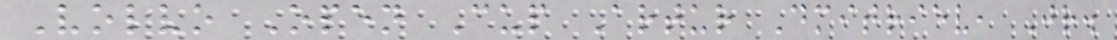Volvo Open Cup Artur Dmitriev, Jr.
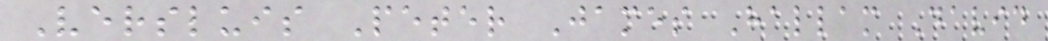Versluis Peter James Hallam David
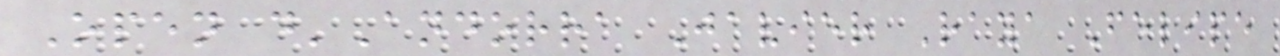Open d'Andorra Javier Raya Felipe
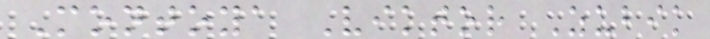Montoya Viktor Zubik
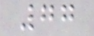77
